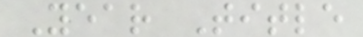Year Title
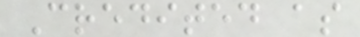Credited as
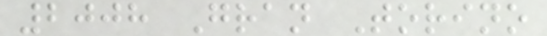2008 Gran Torino
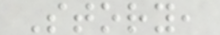Story,
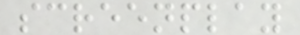screenplay
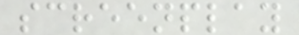screenplay
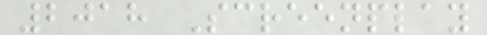2018 Screenplay
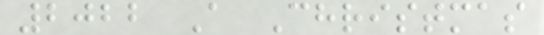2022 A Christmas
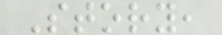Story,
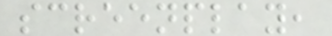screenplay,
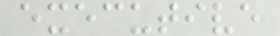executive
